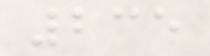235
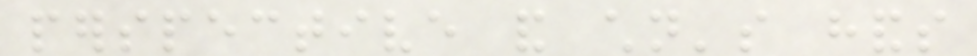perspective and children's hands
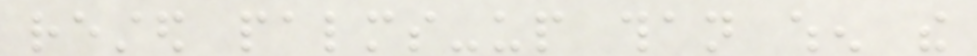rested palms-up than when the
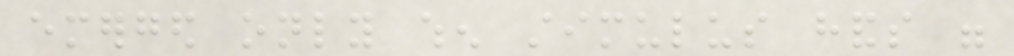emerged only when stimulus hands were
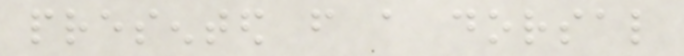presented from a dorsal
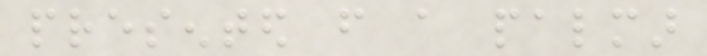presented from a palmar
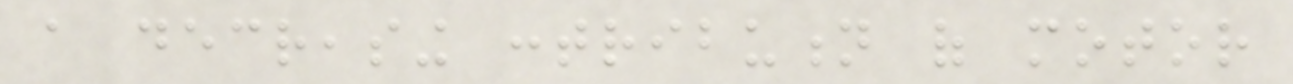a decreasing contribution of motor
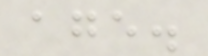age.
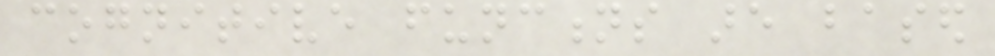cognitive functions are based
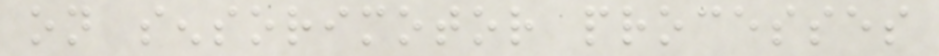on sensorimotor processes
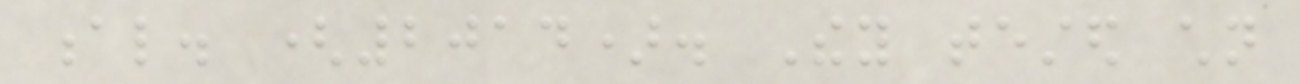al. (2014). They tested children
